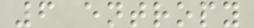6 entropy
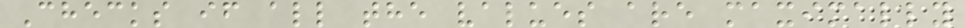Checks if all the values are maximally
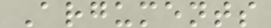Arguments
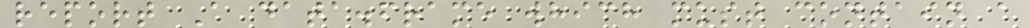report A data.frame which must contain a
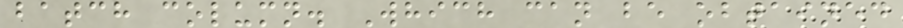batch column. Which can be obtained
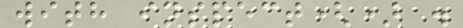with inspect() .
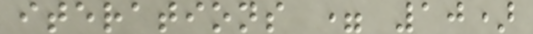iterations = 10)
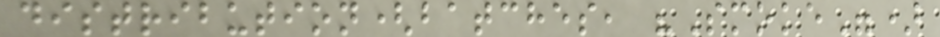distribution(batches, "Smoke")
